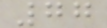77
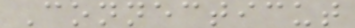Connecticut
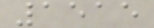1515
